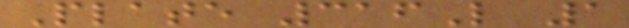Plate 316L 1
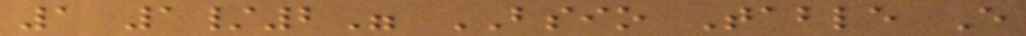1 1/2" BSIO Table E
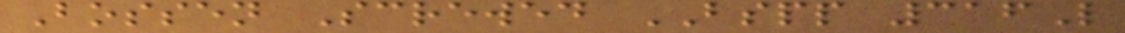Bossen Screwed BSPP 316L
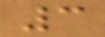3
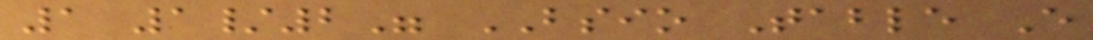1 1/2" BSIO Table E
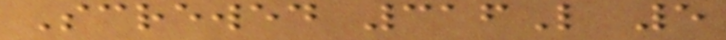Screwed 316L 5
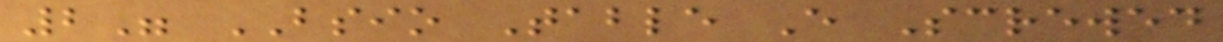2" BSIO Table E Screwed
